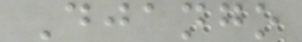Django
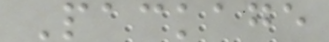Package
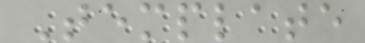Template
